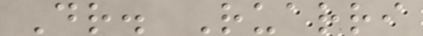Dr. Ruarri
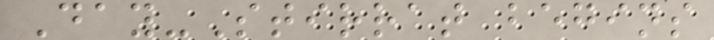Day-Stirrat begins
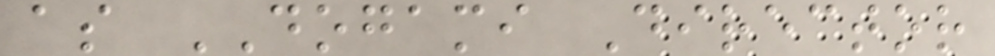as DOGAMI Director
